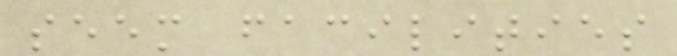seem facilities
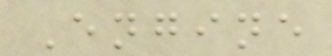Engine
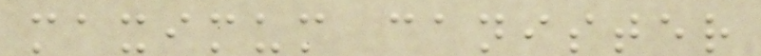maximum canister
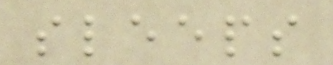sleeps
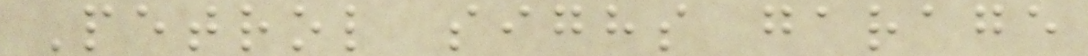Petrol sighs garage
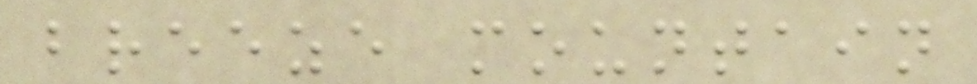breeze mountain
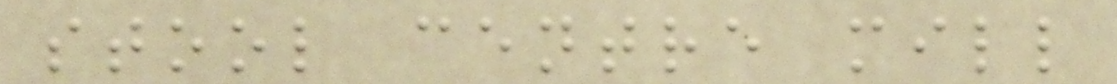stool centre mill
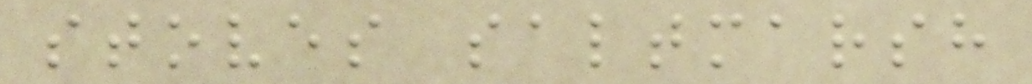stoves saltmarsh
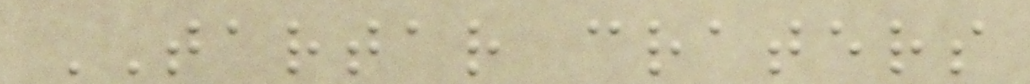TARTAR craters
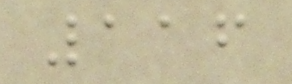116
